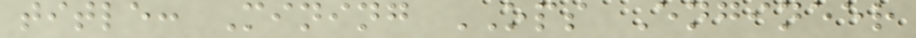title: Mining OPS Engineer
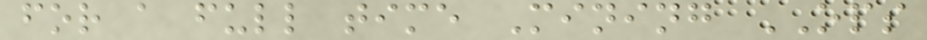for a full time Mining OPS
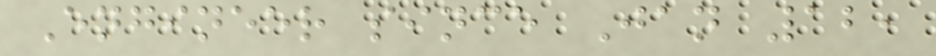Engineer since Jan 12,
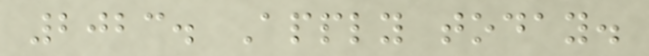2023. Apply today.
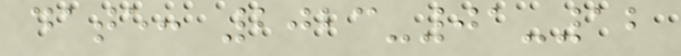date: 2023-01-12
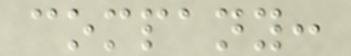company:
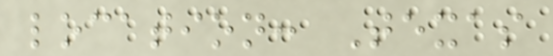location: Texas
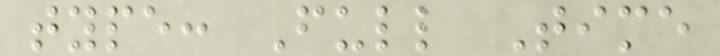type: Full Time
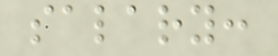salary:
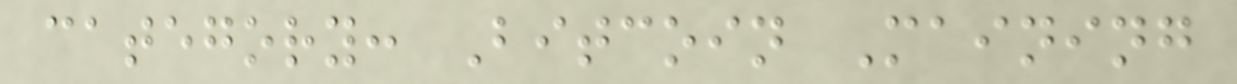category: Bitcoin Maining
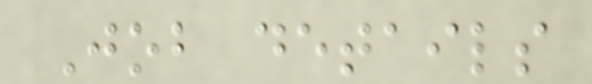Job details
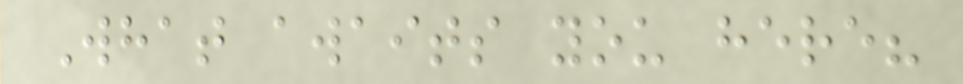What awaits you here?
